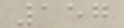157
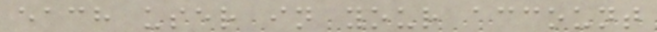each user in your account
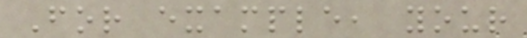For example, your
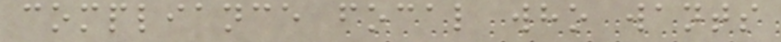compliance focal who wants
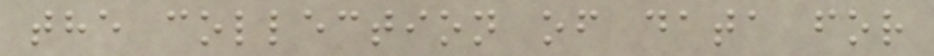the collection of data for
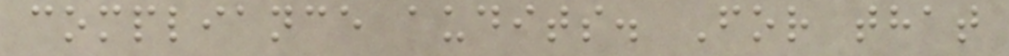compliance audits. For that
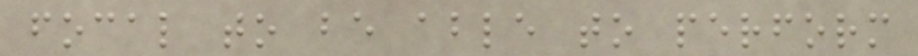focal to be able to perform
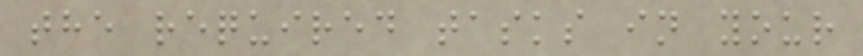the required tasks in your
